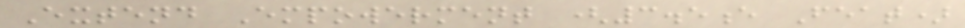Extend Empowerment (3.5e Feat)
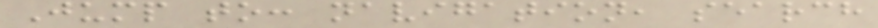Jump to: navigation, search
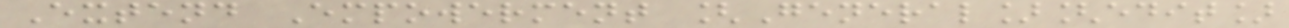Extend Empowerment [General][edit]
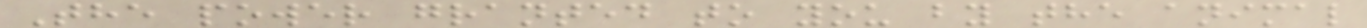The power granted to you by the animal
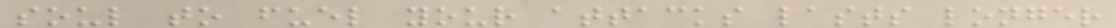soul to fuel your attacks lasts longer
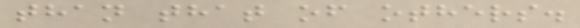than that of others.
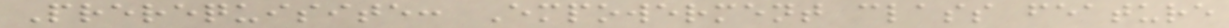Prerequisite: Empowerment class feature
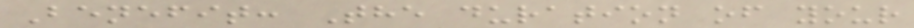Benefit: The duration of your
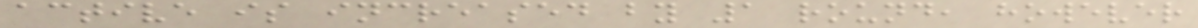active is increased by 1 round, however
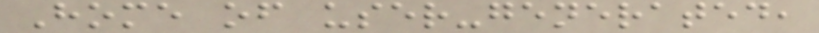Home of user-generated,
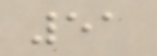51
